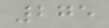275
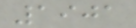1901
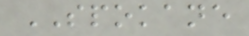SPOKANE
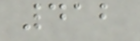412
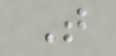T
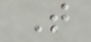T
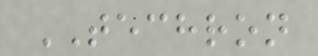TECHRON
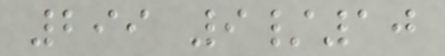299 9/10
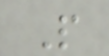P
